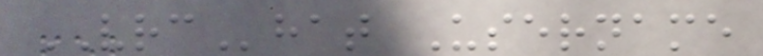VRChat Username
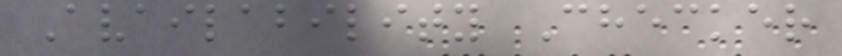Availability Checker
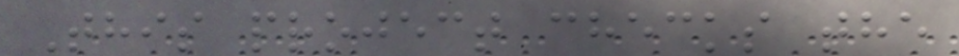This project checks the
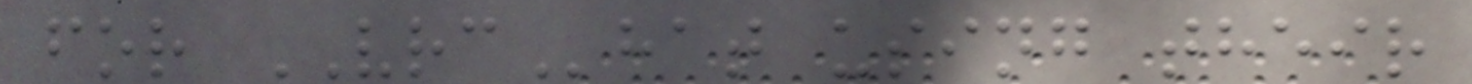for VRChat using their
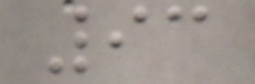93
